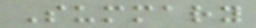Summary
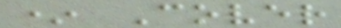* Cover
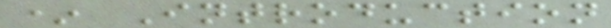* Introduction
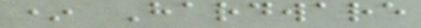* Hardware
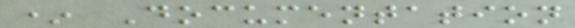* Documentation
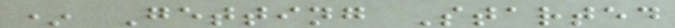* Getting Started
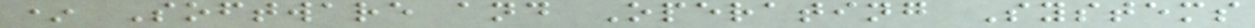* Software and Operating Systems
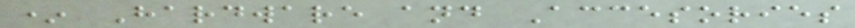* Hardware and Accesories
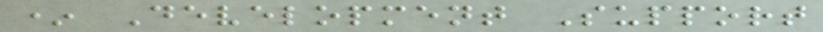* Development Support
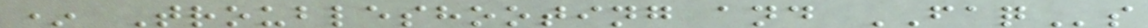* Troubleshooting and FAQs
